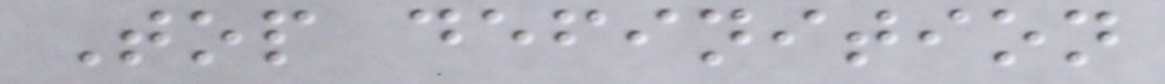Top definition
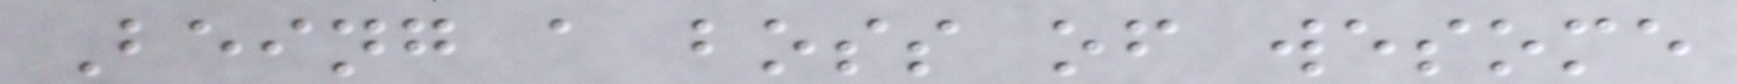Being a boss of wesome
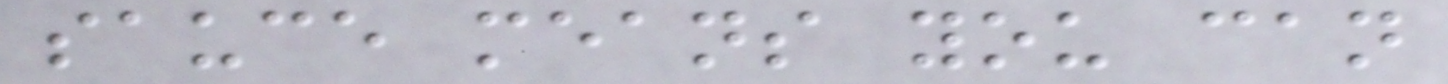sauce means you can
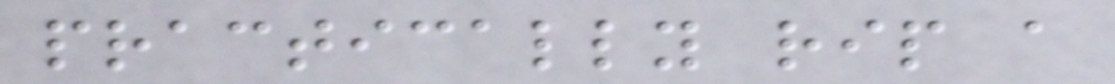practically rip a
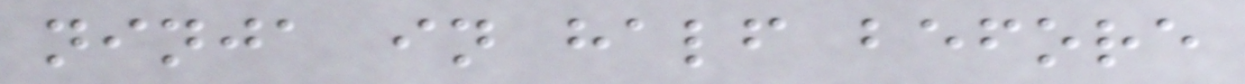ninja in half before
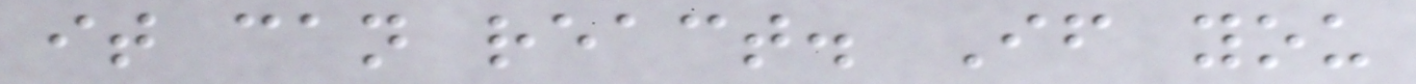it can react. If you
